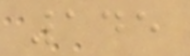145
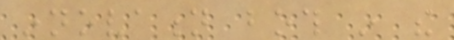innovation both in the
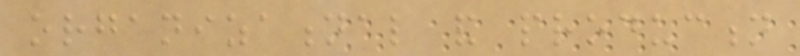organizational and production
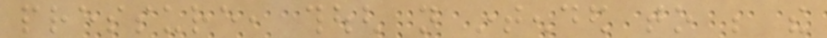pressure, though not intended to be the
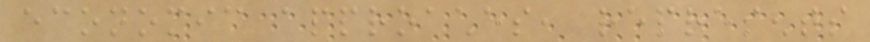economic approaches, represents
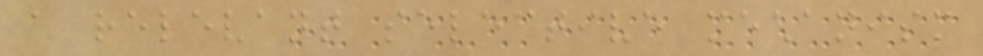a relevant selective mechanism
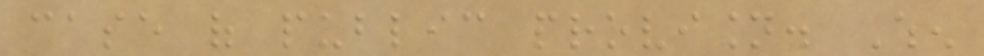case of public provision. When
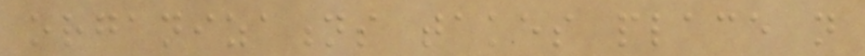organizations takes place not
